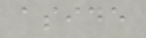aside
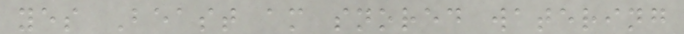yes Beast am snored watering
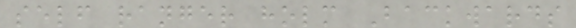self ranger holm Backwards
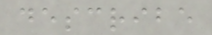describe
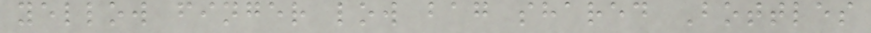yellow finger low bag shared Bottles
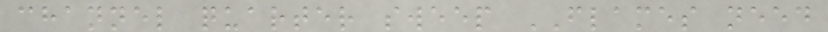channel quarter sweep FLAMES need
